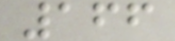166
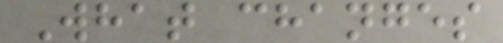What changes
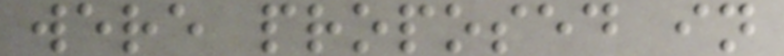were proposed in
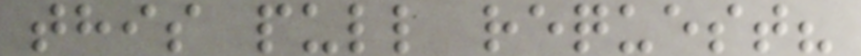this pull request?
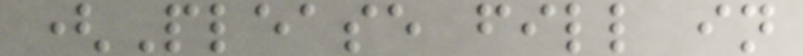(Please fill in
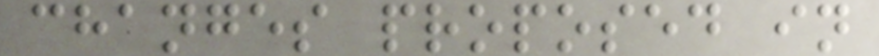changes proposed in
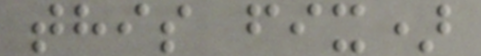this fix)
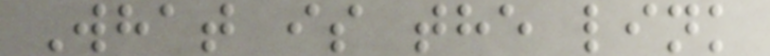What is the link
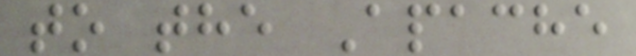to the Apache
